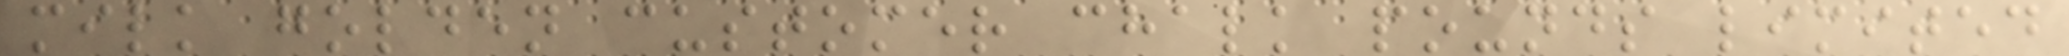milk golden customer chalk pounds limited
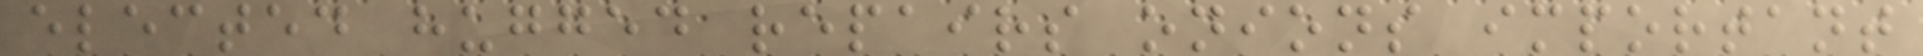elected hugged repairs onions important
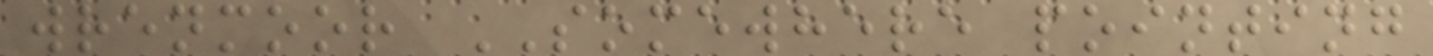wrenmoor SOMEWHERE pointing
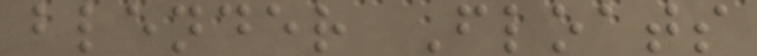blender Floats
